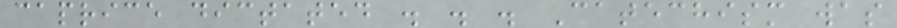caprice dictated . . . Catechism was
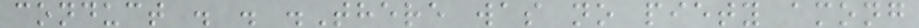conduct . . .There was no piety among
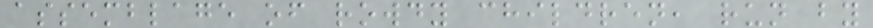assemblage of rowdy children, run by
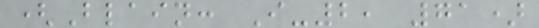(Blain: I-2, 71)
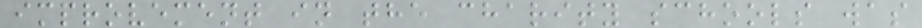improvement in the charity schools was
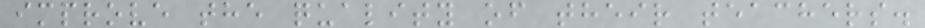improve the quality of their teachers.
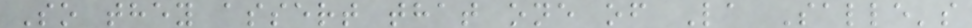So they assert that one of La Salle's
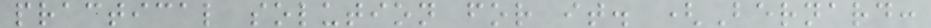practical solution for it. (Bernard:
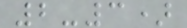2-3)
